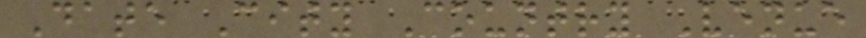Date City Country Venue
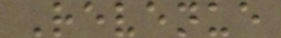Revenue
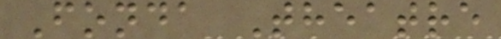Fonda Theatre
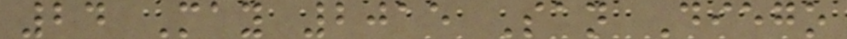24 May 2015 San Diego
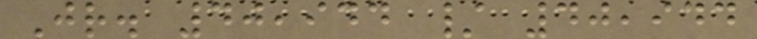Jr. 40,944 / 40,944
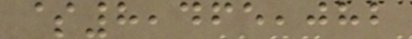$8,465,082
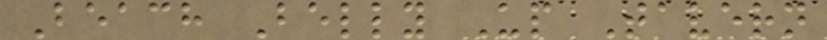Beach Belly Up Tavern
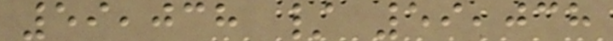59,038 / 59,038
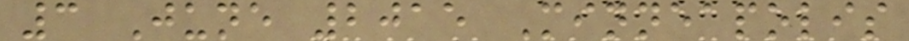3 June 2015 Minneapolis
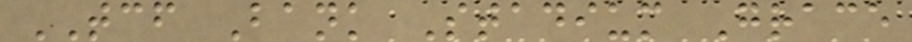TCF Bank Stadium Grace
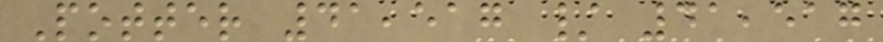Potter 41,517 / 41,517
